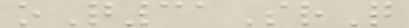oQ31SrQ
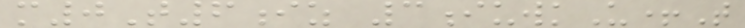m0T6iz 3iuwkU+T
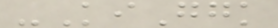-KiGgk
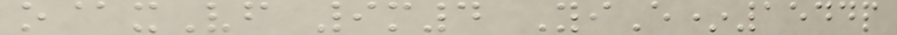o@xVf 9m4 YiE*1544p
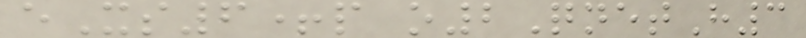eXs6+p o2QnetH3
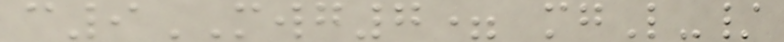c9MWG7= mgL-/
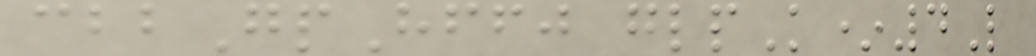cbbGpHffj glpK*4L
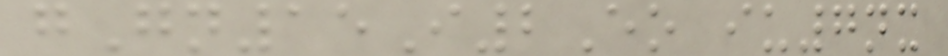gGn15I2Eo iu7nx
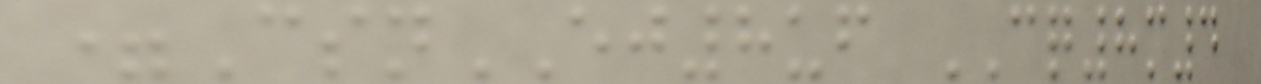=CsnEJ8uf CQ8m4
